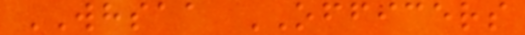WHSAA OFFICERS
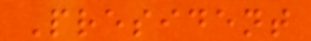President
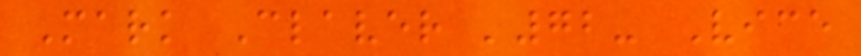Mark Claver '72- Vice
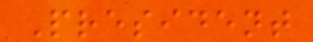President
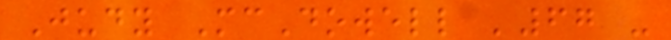Judy McDowell '67 -
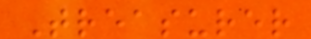Treasurer
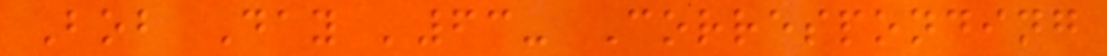Bob Day '63- Corresponding
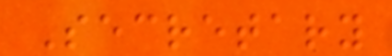Secretary
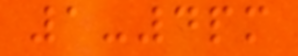1-4pm
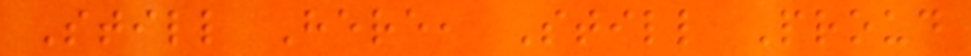Still Here, Still Proud
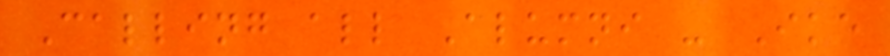Calling all Alumni - Ike
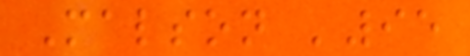Malson '95
